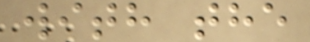with the
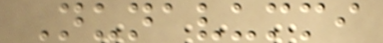Nunavummi
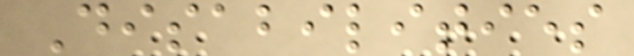Disabilities
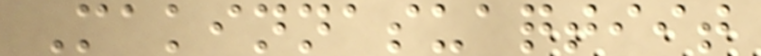Makinnasuaqtiit
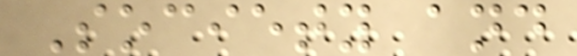Society and
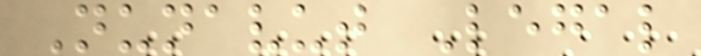Nunavut Legal
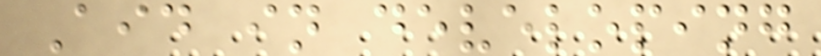Aid in developing
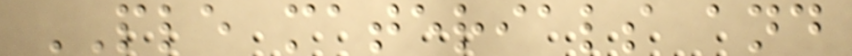PLE materials and
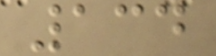134
